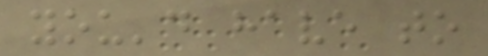you'd have to
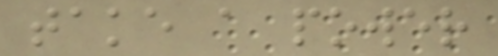take a power
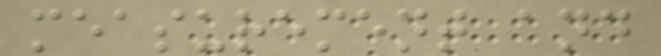measurement and
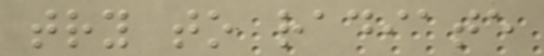try to radiate
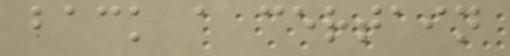back a certain
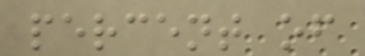percent of
